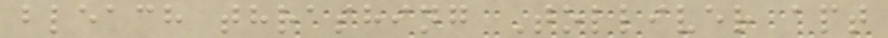bleach thrashing Tolliver apt
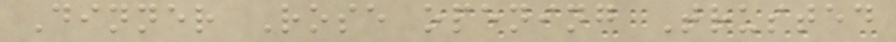Dinner Rose opening Trusted
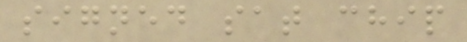signed sat chip
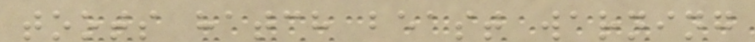toots hatch beast warning
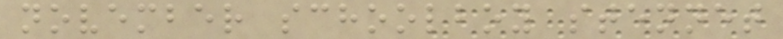november schoolboy stennet
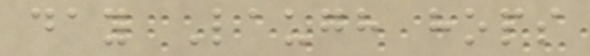day Laugh hops
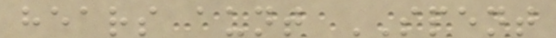hears aunt SPENT
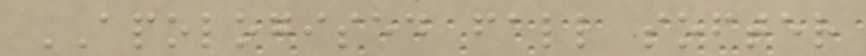APOLOGISED fall softer
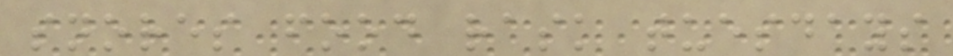snores food rask tuesdays
